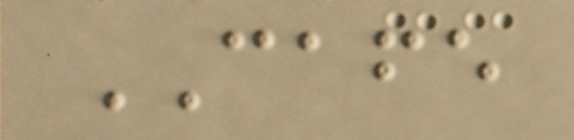CAFE
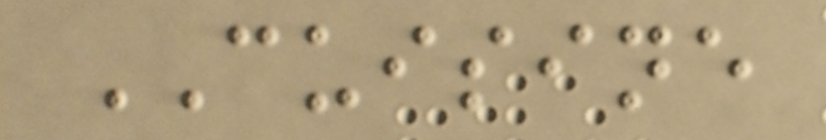CUISINE
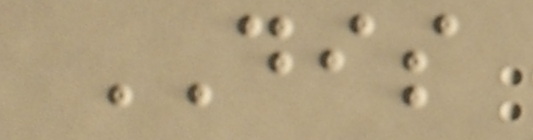DIS
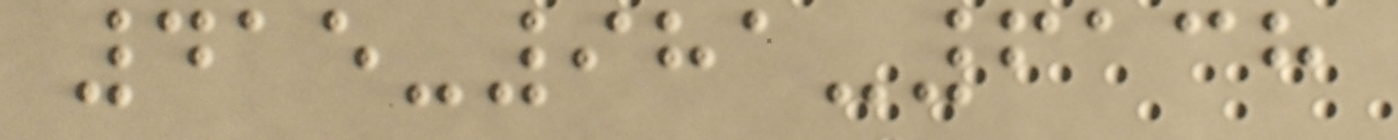415-981-6138
